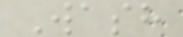Wash
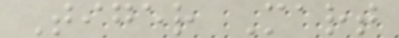Tiger Mart
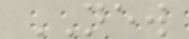NEW
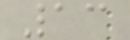13
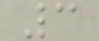3
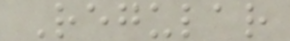Regular
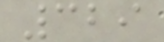329
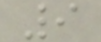9
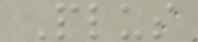Plus
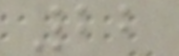22
